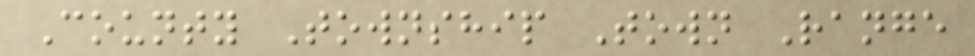County Township Town Range
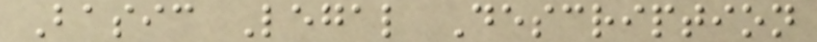Basic Legal Description
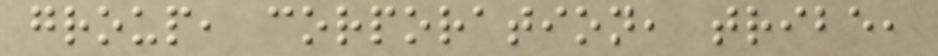group, corporation, tribe,
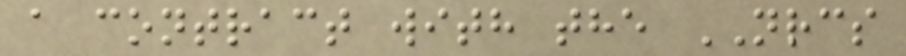a contract with the NRCS
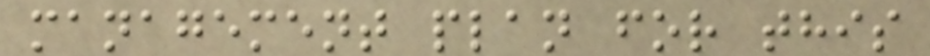management plan for this
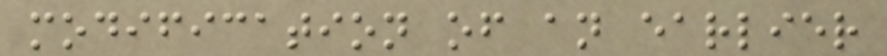modification of an earlier
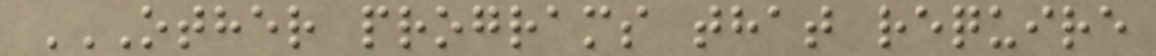OTHER PROGRAMS THAT REQUIRE
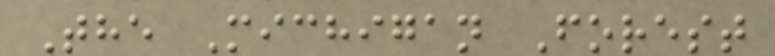The Michigan Forest
